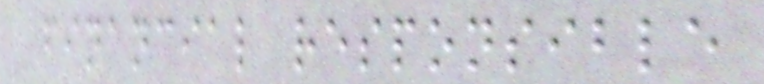financial responsible
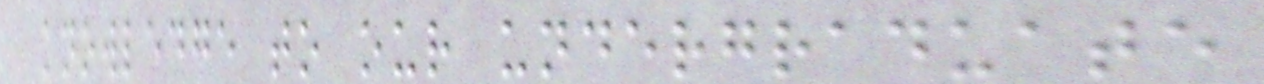knowledge to our undergraduate
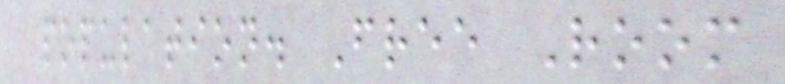population. Free Room
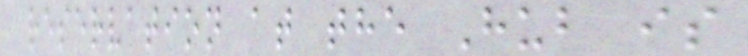reservation at the Hub is
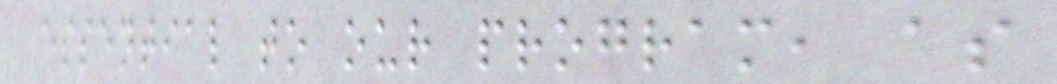essential to our program, as
